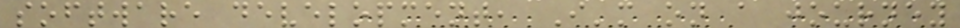software development, I'm on a journey
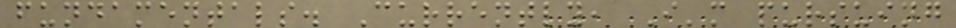fundamentals. Currently, I'm pursuing
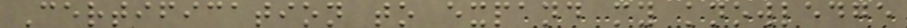Certification to expand my knowledge
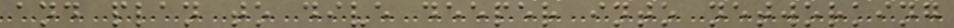and plan to dive deeper into networking
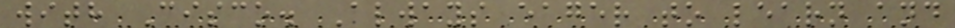with Cisco. Always eager to learn and
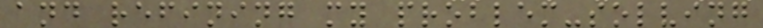and refining my problem-solving
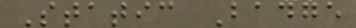Static Badge
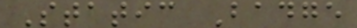Static Badge
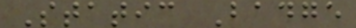Static Badge
